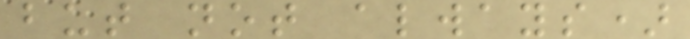but not always)
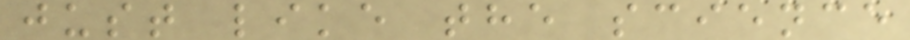just like the science
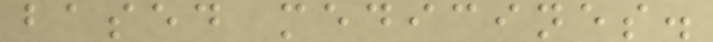based medicines.
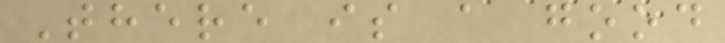There is a good
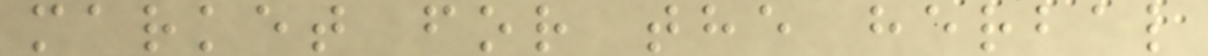market for the herbal
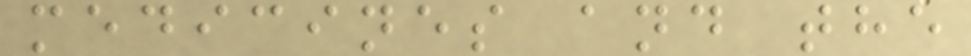medicines and the
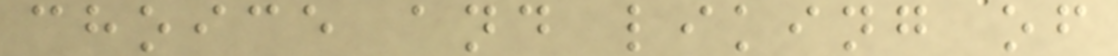choice and liking of
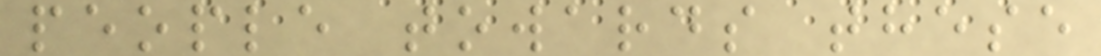people towards these
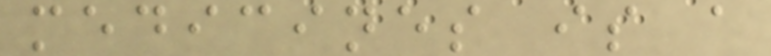medicines is a
